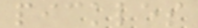pickles
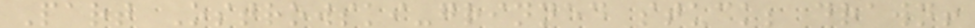Part Ostrowski-grinned stuck; drawn!
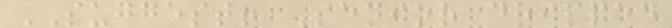SUGGEST! Senior dripped
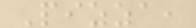Pizza,
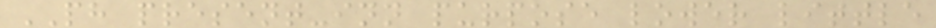PH present-inn purpose lower little
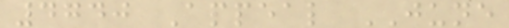4740 Appeal JUNE
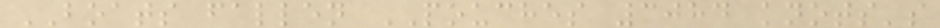BOATS fallen POUCHES 3084 knots's
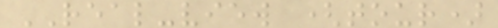REAL-view (tour)
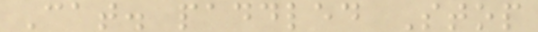Cat. paddled Stop
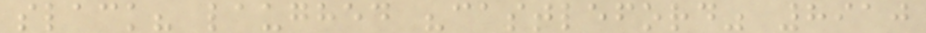slack? laughed "castleford" 8910
